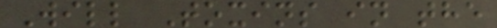Will Toxins in the
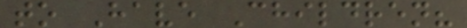to Have Children?
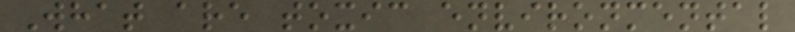What are toxic environmental
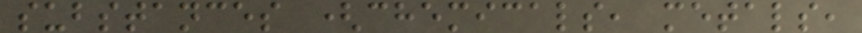substances (chemicals, metals,
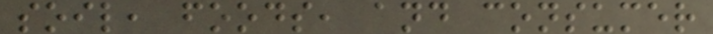soil, foods, and consumer
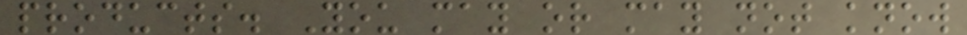products. You may or may not know
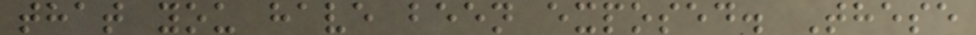that you have been exposed. These
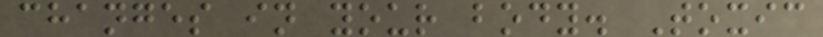changes in your body. Toxic
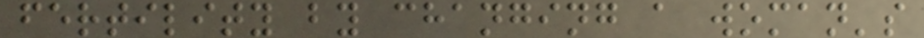fertility by changing a woman's
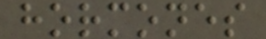hormones
